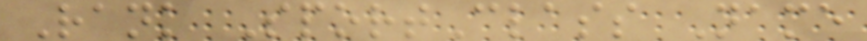Rank SportClass Name
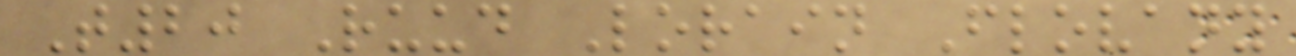T20 Ruud Lorain Flovany
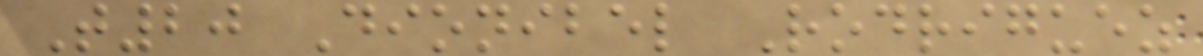T20 Dionibel Rodriguez
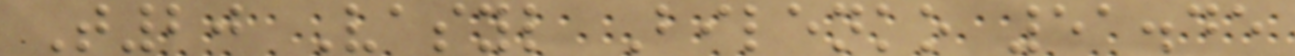T20 Vasyl Bilenko 51.45
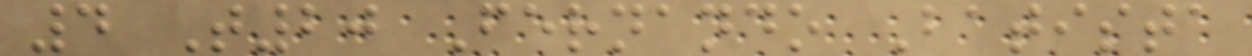4 T20 Fernando Batista
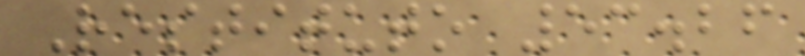Restituto 53.26
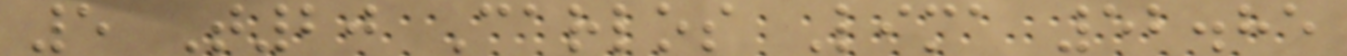5 T20 Carlos Lima 52.85
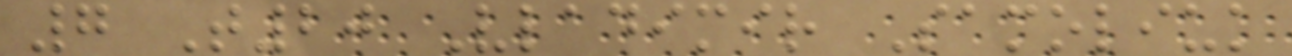7 T20 Vladimir Samoliuk
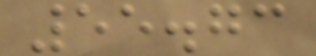55.73
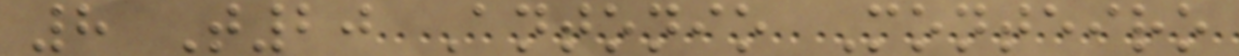8 T20 Antonio Monteiro
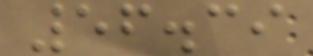56.39
